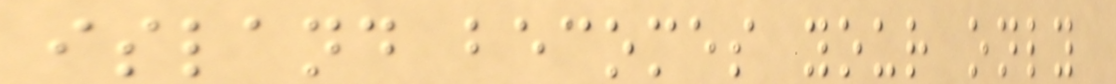island becomes your only
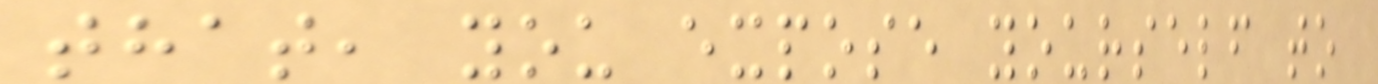that, you expose yourself to
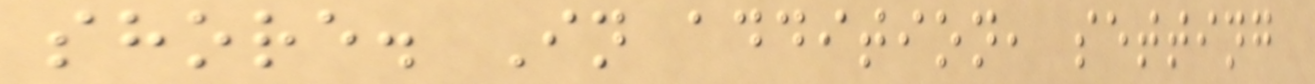shore. In addition, setting
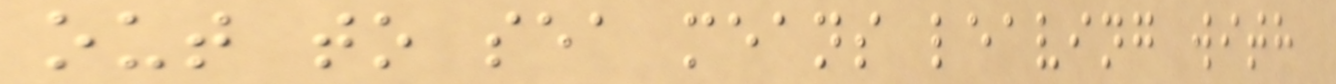out to sea means leaving with
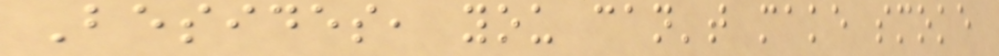Besides, you can't make smoke
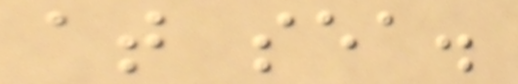at sea.
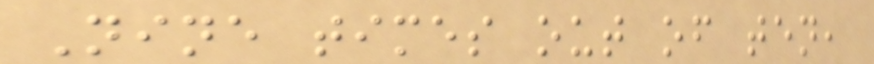Nine times out of ten,
